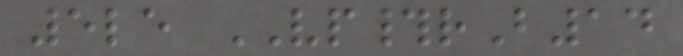5le VP#rB14
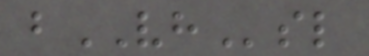bVHsl
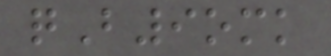qB9omk
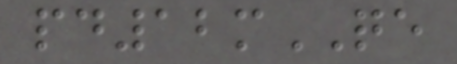pd12mQE
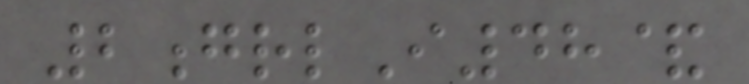2grlI48&
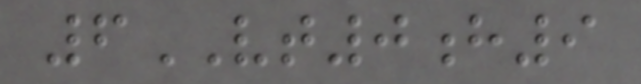6VT0h9
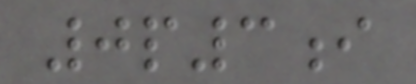0p3i
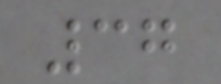37
